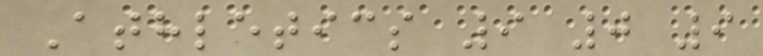Athletics 9 0 9
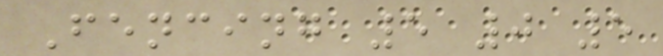Fencing 5 0 5
